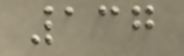137
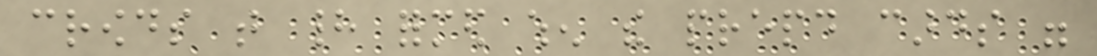crowds that had formed when the prepaid cards were
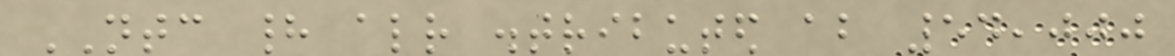NTC had already distributed about 54,000
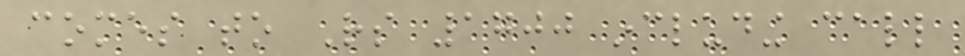comes to Rs 1700 including call
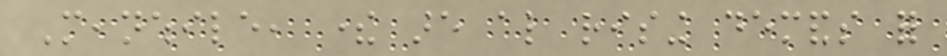Meanwhile, there are also rising demands for
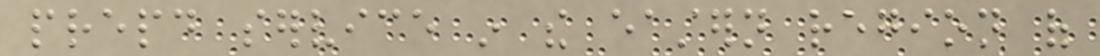prepaid service in the eastern region of
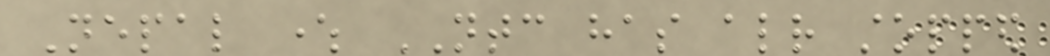Nepal where NTC has already stopped
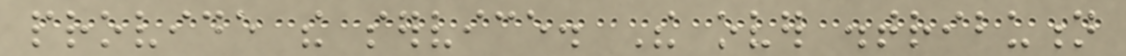provide the service. The over distribution
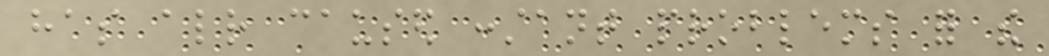has already caused constant problems for the
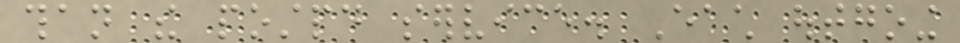than the postpaid service. Each outgoing
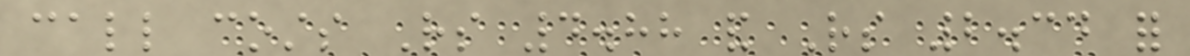call costs Rs 4.88 and Rs 2.34 for
